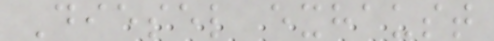Diesel exhaust
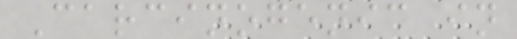Carcinogenic in
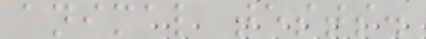animal tests.
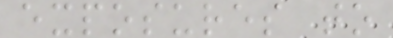exposures to
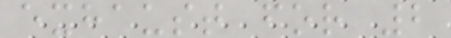exhaust for 2
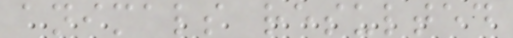animals resulted
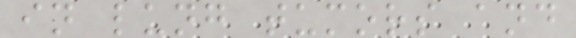in lung tumors and
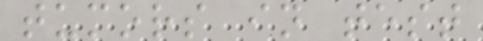tumors in test
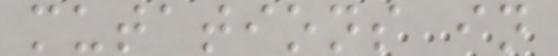mutations in
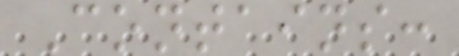Contains:
